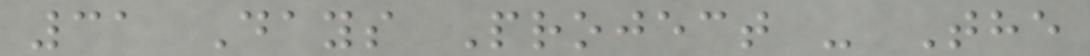31 Days Project - The
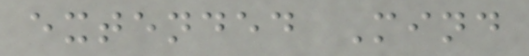extended Mind
